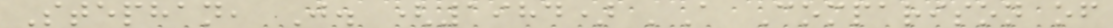Stephan, J. (1984) 'A Comparison of
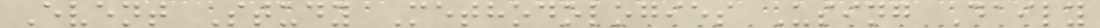Event Study Methodologies Using Daily
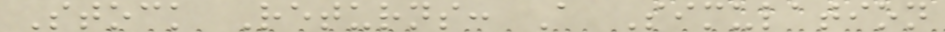Stock Returns: A Simulation
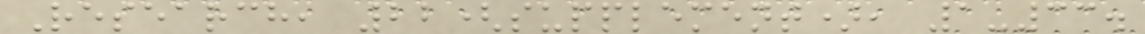Research, 22(supplement), 1-33.
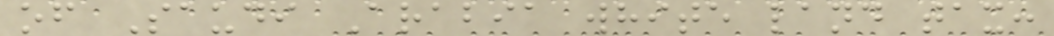of Saudi Arabia white land tax:
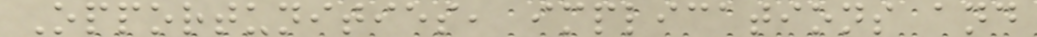Opportunities, implications and
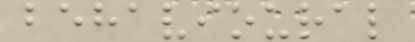behavioural
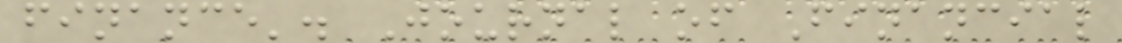finance'. Journal of Financial
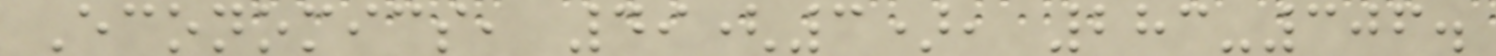Economics, 49(3), 283-306.
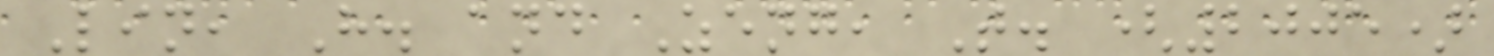Lin, H. and Zeng, T. (2005)
